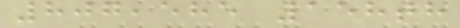807,585 158th
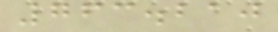763.210
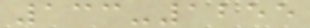133-1255
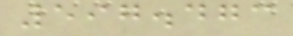597.473
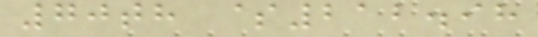70th $212.98
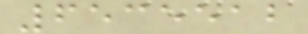6535512
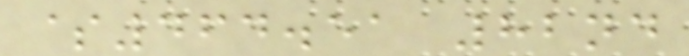$464.51 82nd
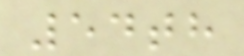54th
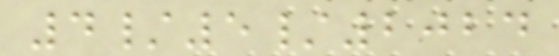4/5/2024
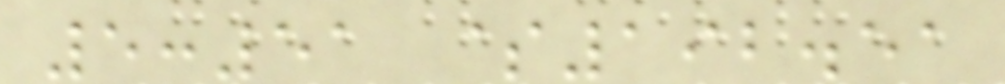5:51 $192.51
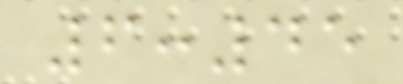6:45
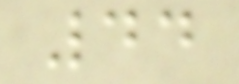44
